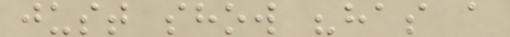just show "has a
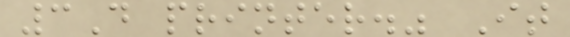3D printer." It
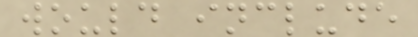would include
